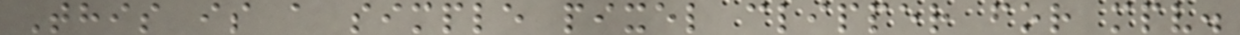This is a simple pixel clipper for mpv.
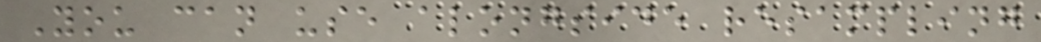You can use alongside resampling
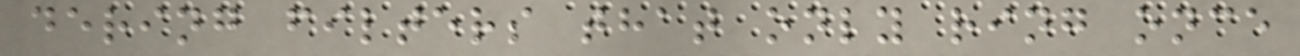dering filters that only ring once
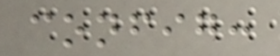config:
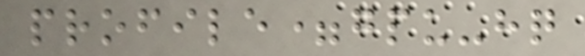profile=gpu-hq
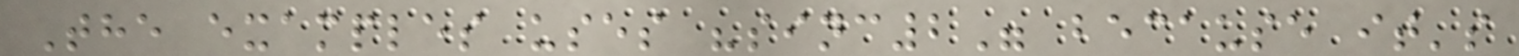The examples uses "sinc2" because it's
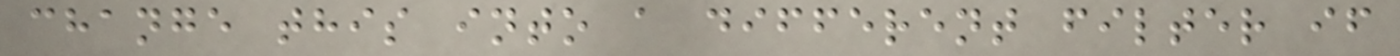change this into a different filter if
